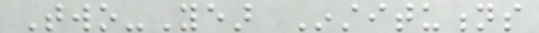Two-Year Institutions
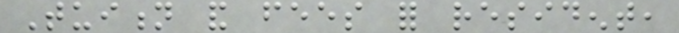Tuition and fees for resident,
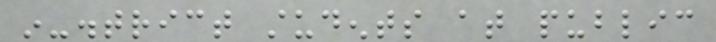in-district students at public
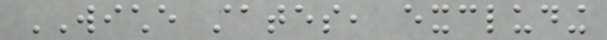WICHE states, excluding
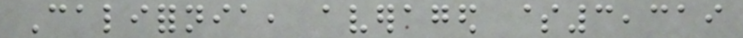California, averaged $3,319
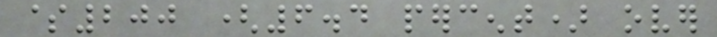$200 (6.4 percent) over
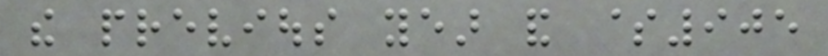the previous year and $905
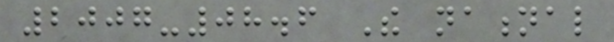2007-08.6 The national
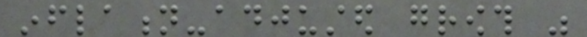inflation-adjusted growth was
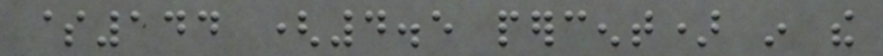$144 (4.5 percent) in the
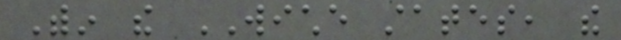Within the WICHE states, the
